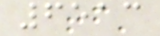6513
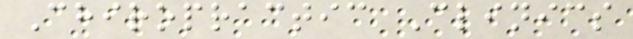Chiropractic Clinics
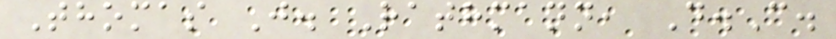Thomas J. Rathmann, D.C.
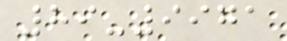89-9971
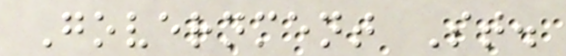Government St.
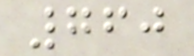760
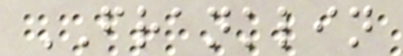FRANKLIN
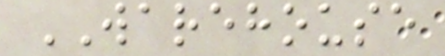WAREHOUSE
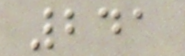241
